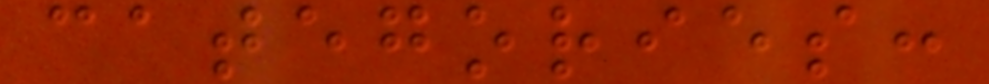categories:
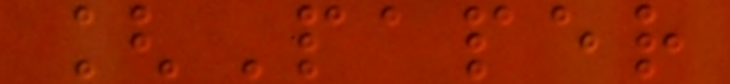[Paper
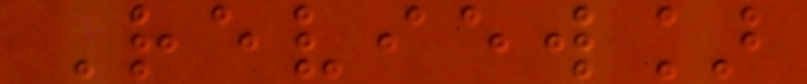Review]
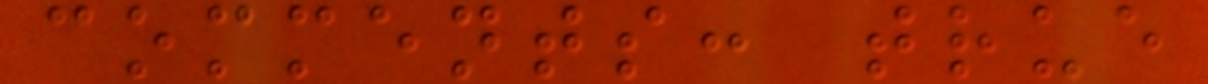comments: true
